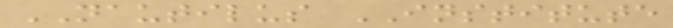NAUTILUS INSTITUTE
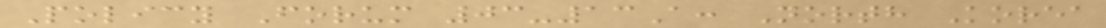Policy Forum 03-13A: North Korea
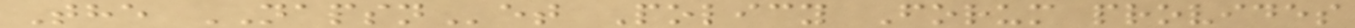The NAPSNet Policy Forum provides
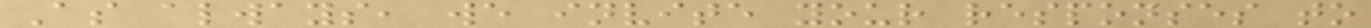As always, we invite your responses to
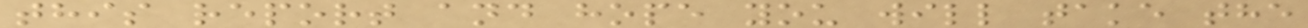this report and hope you will take the
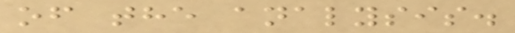of the analysis.
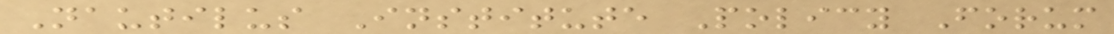Nautilus Institute Policy Forum
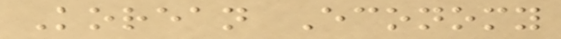Korean Economy
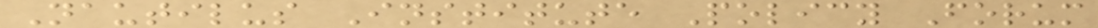Nautilus Institute Policy Forum
